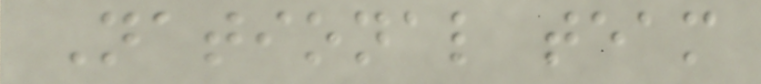National team
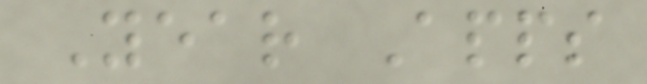Year Apps
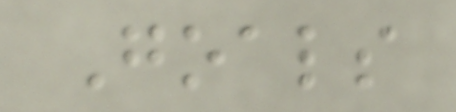Goals
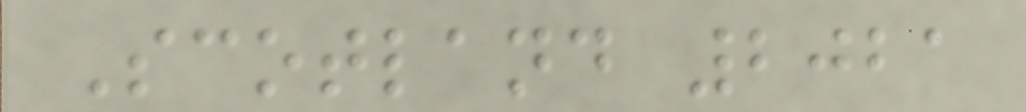Scotland 2021
